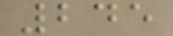245
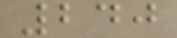240
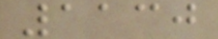1130
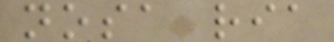nosa ria
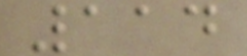114
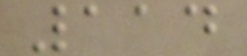114
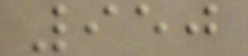950
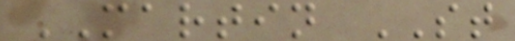MARTIN ST
